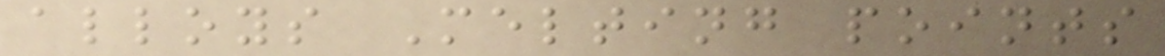alloys Melting points
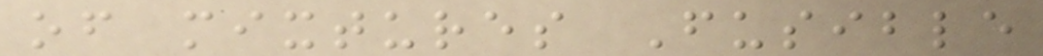of mixtures Fusible
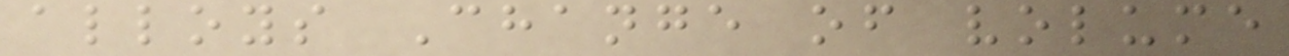alloys Change of volume
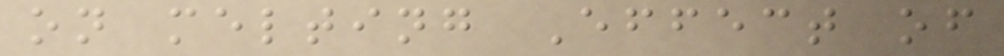on melting Effect of
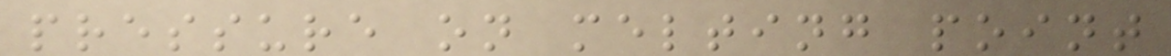pressure on melting point
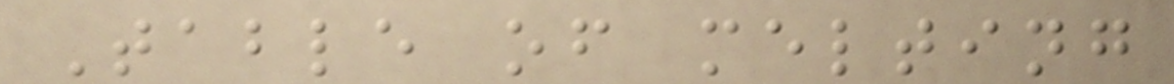Table of melting
